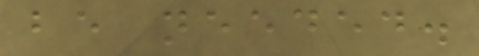be needed.
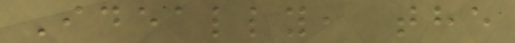Ideally, the
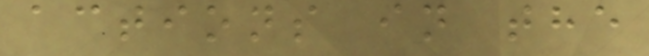actions in the
